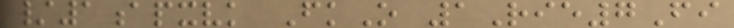/1apxvk FkO 1Rie7Fi
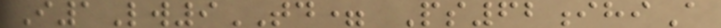I1Lw9TD= Ps62ihiA
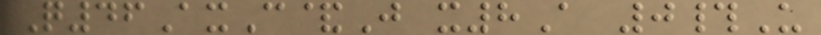Q46AxC&J x8A 0#U
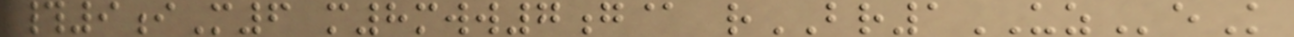#9iM6 m8mww7g@ rBR1UZeK
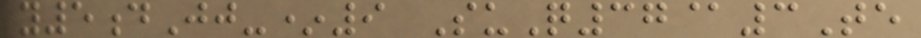y5dJj-*9 SuQ37@3Te
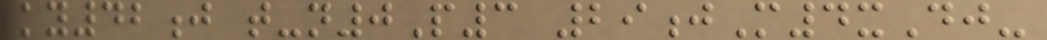ky42j t-n0P3 29jM4xDj-
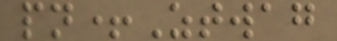pn+Ztwag
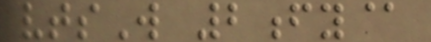vtsW 2fy@
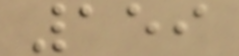159
